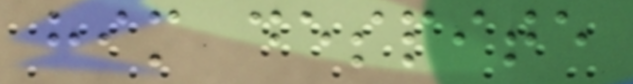him despite
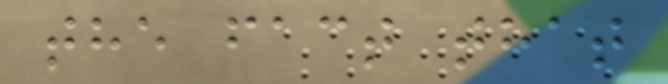the fact that
